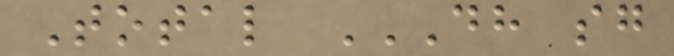Total DH SG
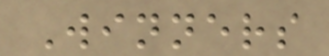Winners
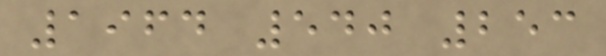1964 540 253
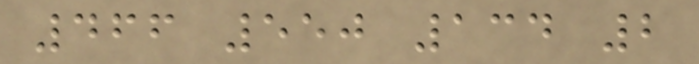466 550 134 2
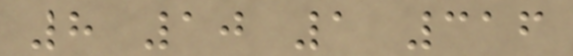8 10 1 316
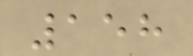158
